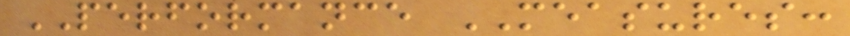PERFORMANCE MEASURES:
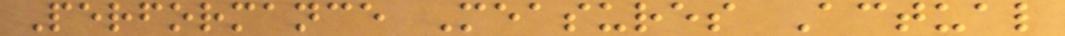Performance Measures Actual
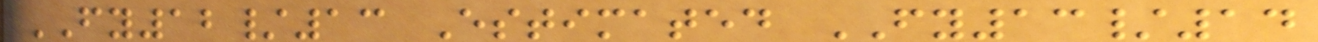FY12/13 Estimated FY13/14
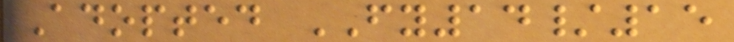Adopted FY14/15
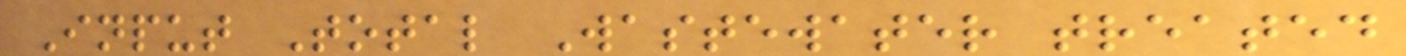Input Total Wastewater treated
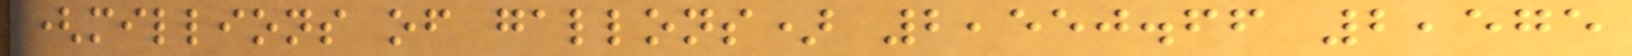(millions of gallons) 2,550.66 2,575
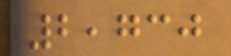2,730
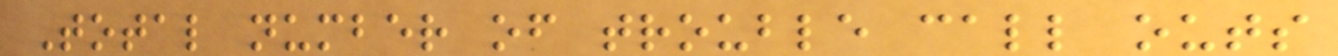Total number of trouble call outs
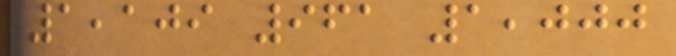1,109 961 1,000
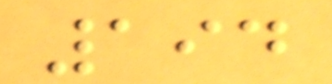194
